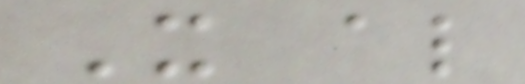It also
